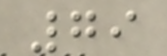79
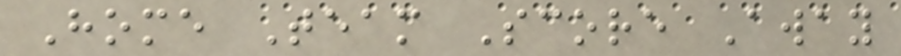Home Team Score Away
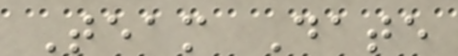Team Date
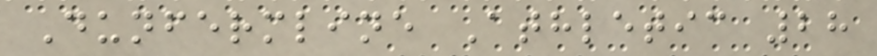Dunfermline Athletic 28
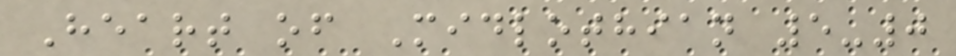Heart of Midlothian 5-0
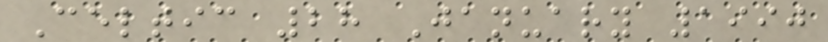Celtic 28 January 1990
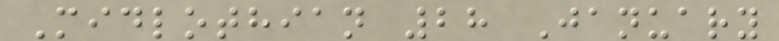Midlothian 28 January
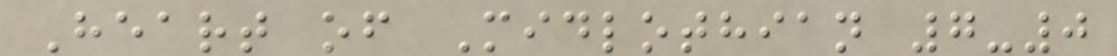Heart of Midlothian 7-0
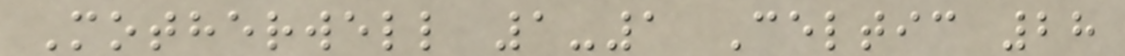Motherwell 1-1 Celtic 28
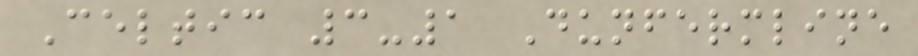Celtic 3-1 Dunfermline
